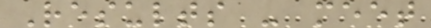Results - meet
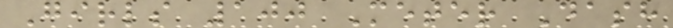Girls 100 Meter Dash
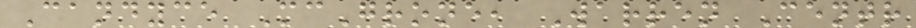Candyce McGrone, Warren Centr
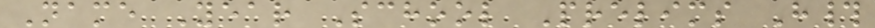Name Year School Prelims H#
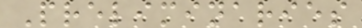Preliminaries
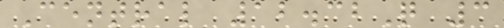Central 12.32Q 3
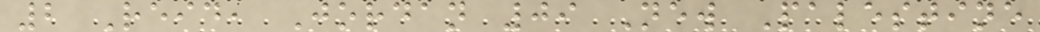2 Reid, Jordan 09 New Palestine
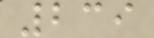239
